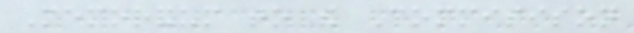Memorandum to the Commisison
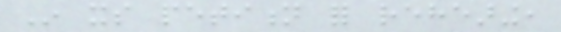In its petition for rehearing,
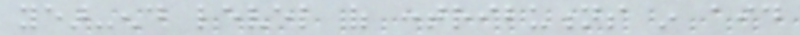year-end level of contributions in aid
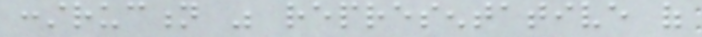construction was representative of
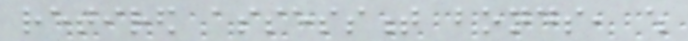retired assessment bonds, which
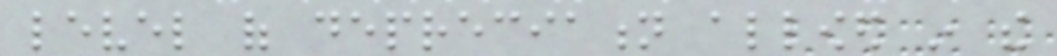level of depreciation allowed in the
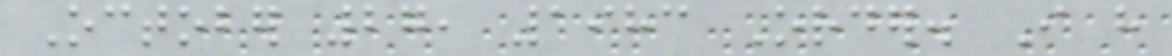October 27, 1983 Order. I have
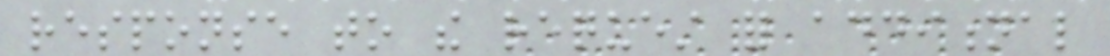response to the request for additional
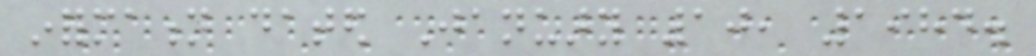information dated January 10, 1984.
